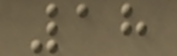18
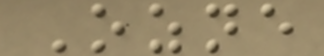Ozne
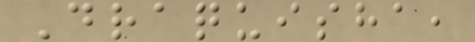Draquisha,
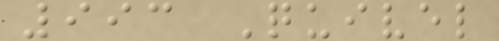993 Quivel
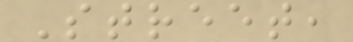Street,
